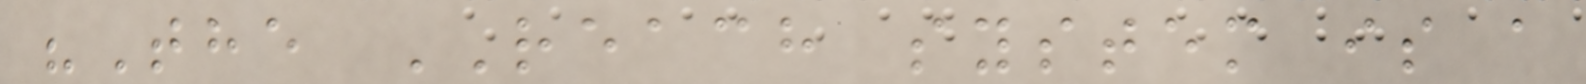"The REACH system is a
